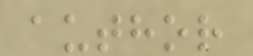author
